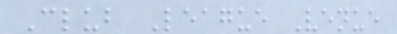Club League Venue
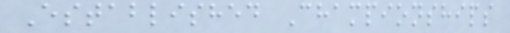Established Championships
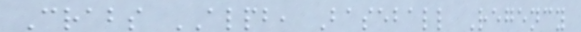Crabs ALPB, Baseball Regency
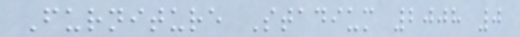Furniture Stadium 2008 0
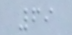69
